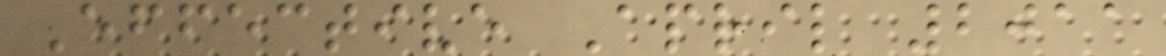Effective April 2011
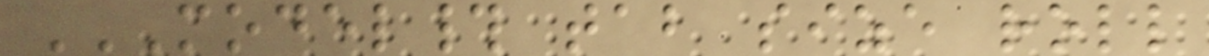MODEL# TAB SIZE ROLL
